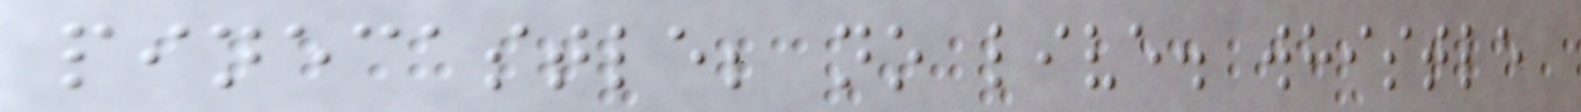pinecastle; no live. whistle
